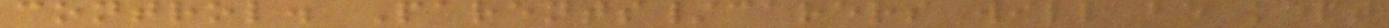control. Parents/carers will be kept
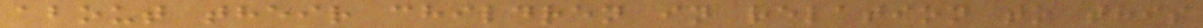about their children in relation to this
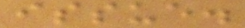issue.
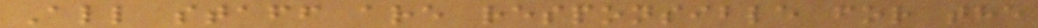All staff are responsible for the
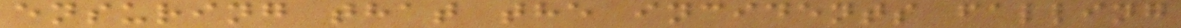ensuring that the incidents falling
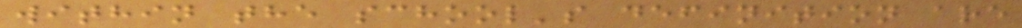within the school's definition are
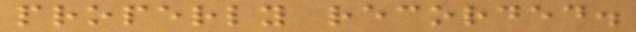properly recorded.
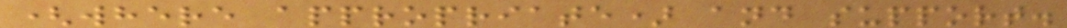(where appropriate) and support.
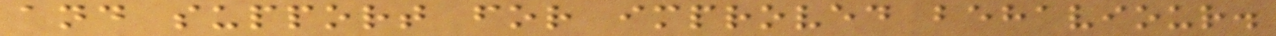and support for improved behaviour.
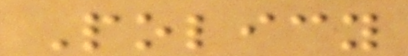Policy
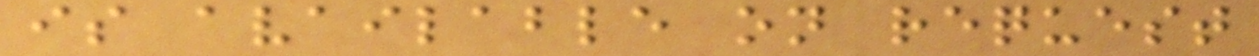is available on request
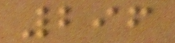296
